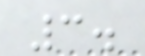3.
